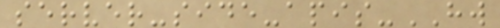server-side-apis-HW
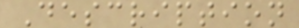Description
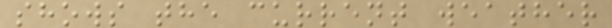shows the current weather
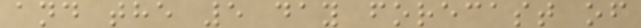and the 5 day forecast of
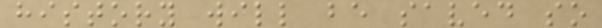history will be saved so
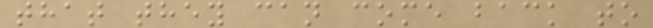that they can come back to
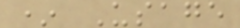* Usage
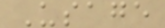Usage
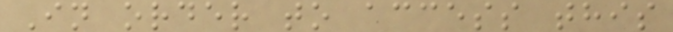In order to access this
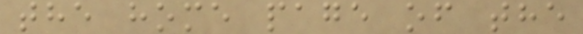the home page of the
